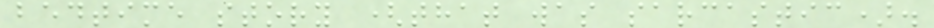bedtime story (that was sarcastic).
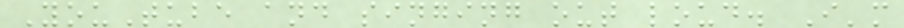YouTube and singing out loud. I'm
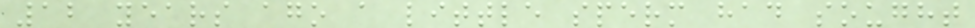12 years ago a little sperm had sought
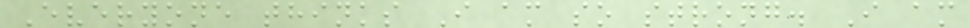Everyone thinks I am so strong. I am
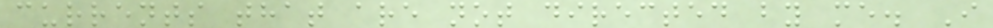currents that are not directed by me. I
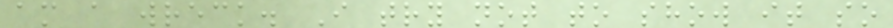am a wreck. I try not to show it so
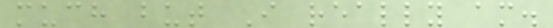much but I really am.
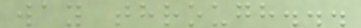way through...
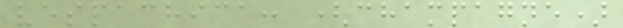vespachica: (champagne)
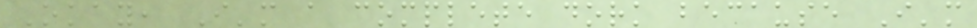Okay, I'm a complete dork because I'm
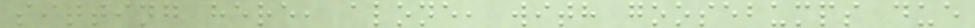sitting here, alone, with goosebumps due
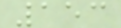153
